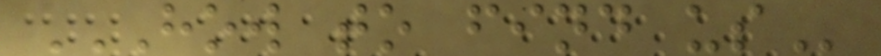HOW TO FIND US
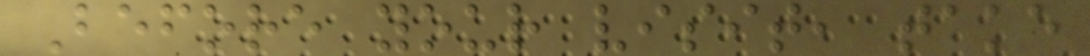Before your visit, take
